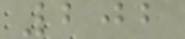202
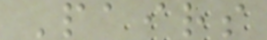Pairs
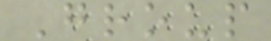Group
